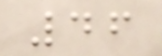46
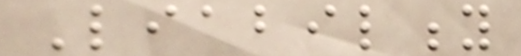Liability
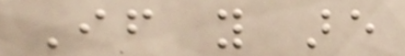If you are
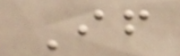If
